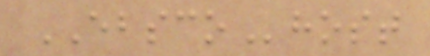EBSCOhost
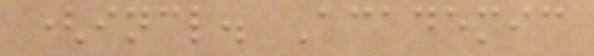(incl. Academic
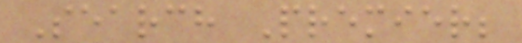Search Premier;
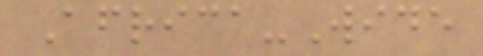Africa-Wide
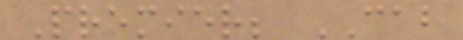Premier; CAB
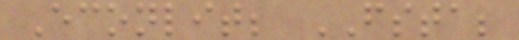Econlit; FSTA;
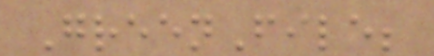GreenFile;
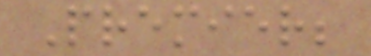Premier;
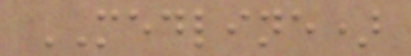MEDLINE)
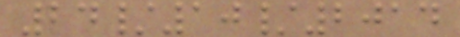24/10/2014
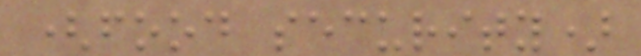(food security)
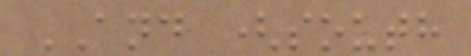AND (south
